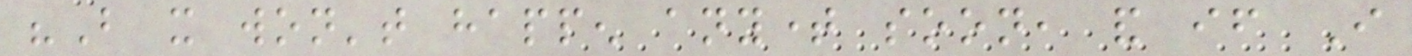"But it won't happen anytime soon, and if I
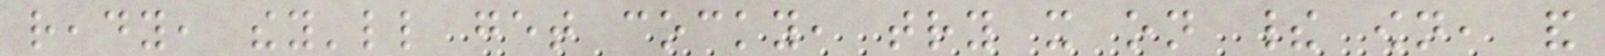ready, they'll get cocky, try it on their own, and
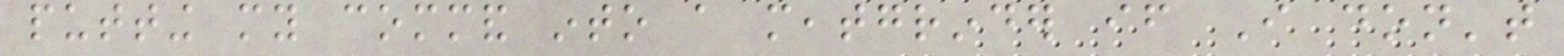putting my command into a meatgrinder if I don't
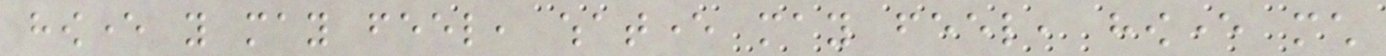however you may feel, whatever may feel, however much
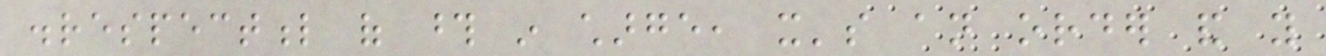disrespectful of those in charge, it's an order and you
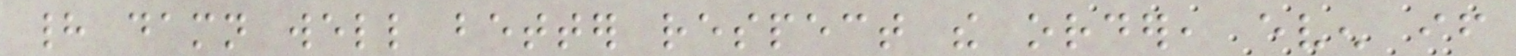had damn well better respect the order, even if
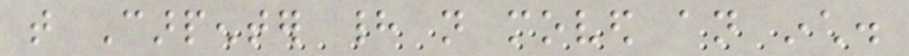that Carpenter had not moved an inch.
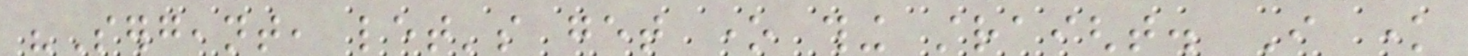"Sergeant, let's get one thing straight. I know
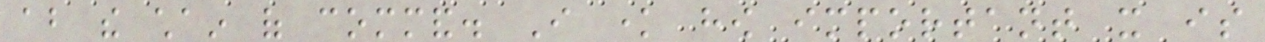about the chain of command. I know how important it is
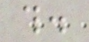this.
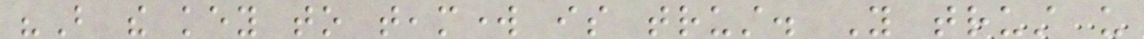"But the key to teamwork is trust. You trust us
